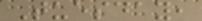Tuesday,
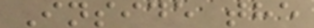Inside the
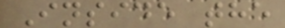Inside the
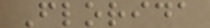Florida
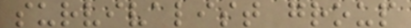survivalist group
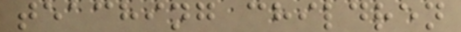teaching children
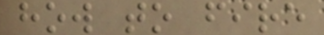how to fire
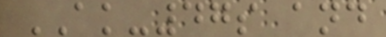AK-47s and
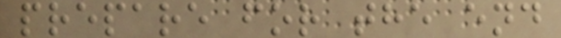prepare for the end
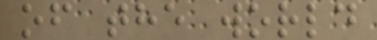of the world
